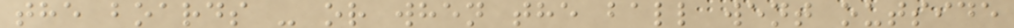the boards - or when the ball went outside
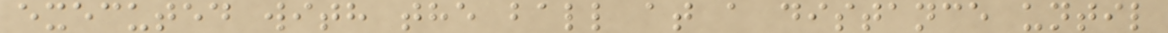executed with the ball at a distance until
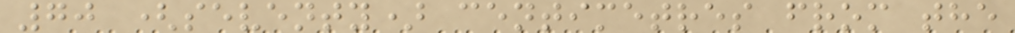70 (seventy) centimetres from the
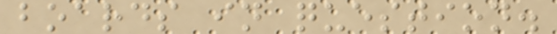boards in question.
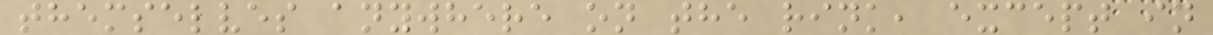themselves anywhere on the rink, except in
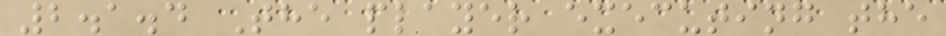2.1.4 The player executing the
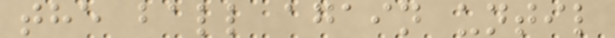the ball again until
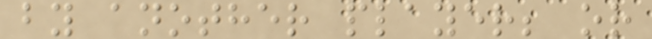by another player; or
